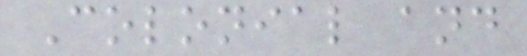Colonial and
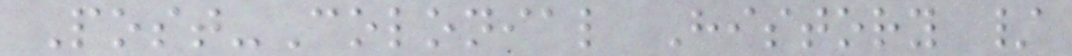Post-Colonial History /
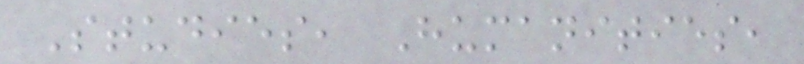Studies, Humanities,
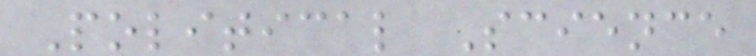Political Science
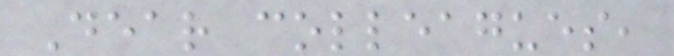Dear colleagues,
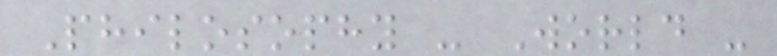Philosophy - World -
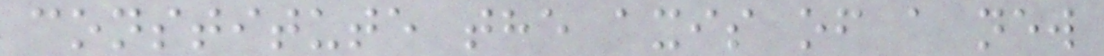constitute the axis of a new
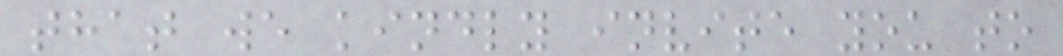that we kindly invite you to
